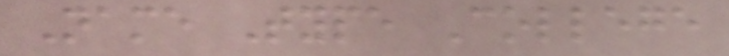Name Type College
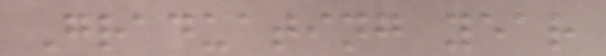Graduating year
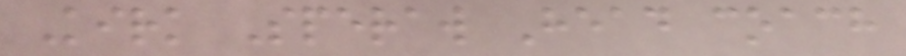Kirk Speraw Head coach
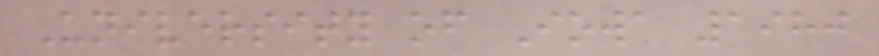University of Iowa 1980
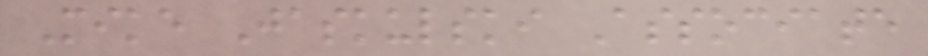Mike Jaskulski Associate
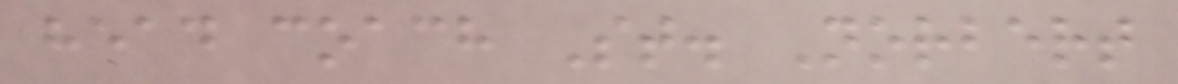head coach St. Norbert
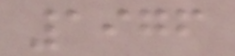1976
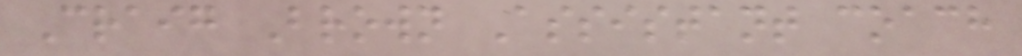Craig Brown Assistant coach
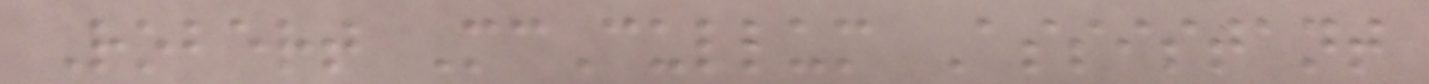Robert McCullum Assistant
